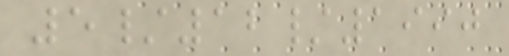5/12/1990
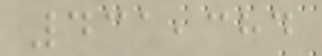431,384
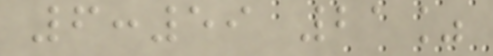6:59 21%
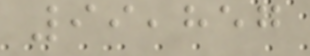99,857
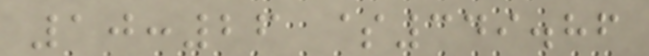10:26 $349.86
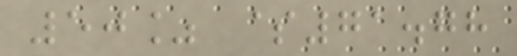50% $71.78
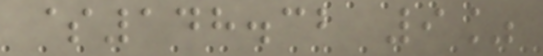$148.32 9%
